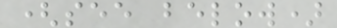(see below)
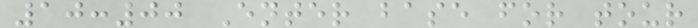10:00 Enter base for tour
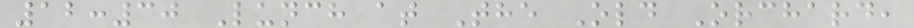12:30 Lunch at The Old Orchard,
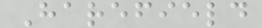Harefield
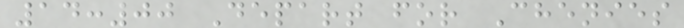14:00 Depart for Chenies
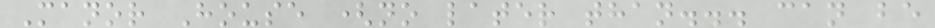Manor House (no later than... can be
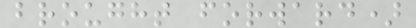brought forward)
